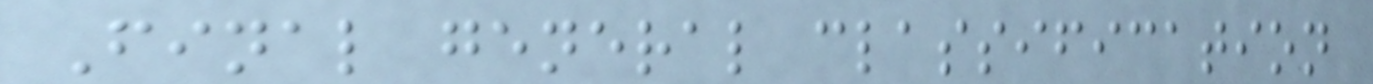Final general classification
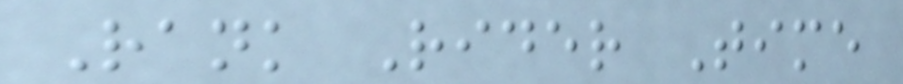Rank Rider Time
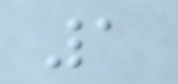1
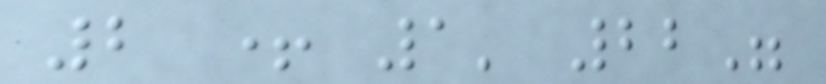2 + 1' 22"
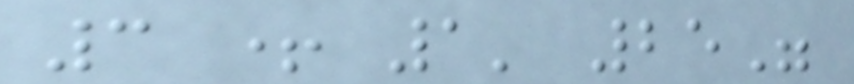3 + 1' 25"
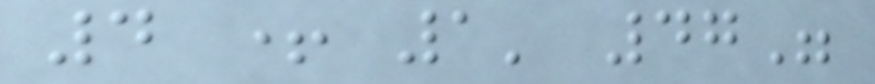4 + 1' 47"
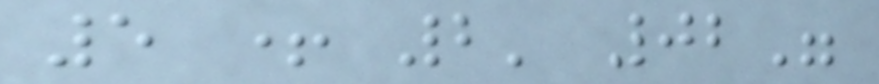5 + 2' 02"
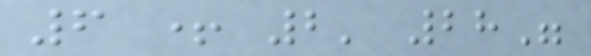6 + 2' 28"
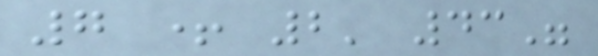7 + 2' 43"
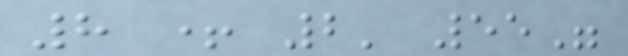8 + 2' 55"
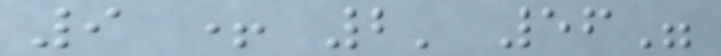9 + 2' 56"
